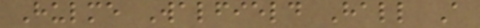Hulme Walfield Hall A
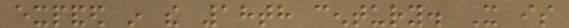expanded in the 18th century. It is
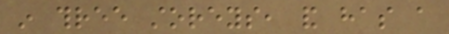in three storeys, and has a
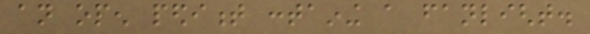an open pediment containing a fanlight.
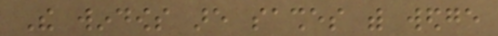The windows are sashes with wedge
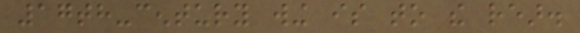17th-century wing is to the rear.
